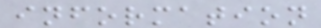information
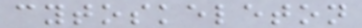cytoskeleton
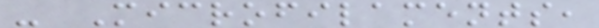- Microfilaments,
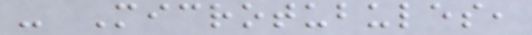- Microtubules,
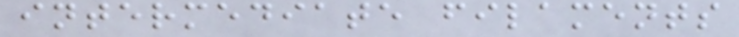intermediate filaments
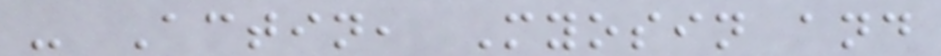- Actin, Myosin and
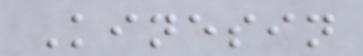Kinesin
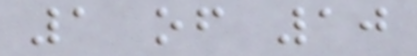1 of 10
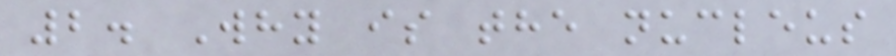2. Why is the nucleus
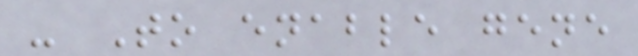- To enable gene
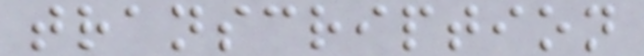transcription
